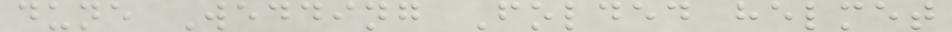dune Wedding Folded helmet
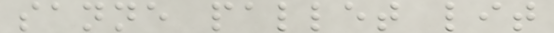sanne pallet lit
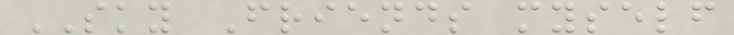SKY Friends myself
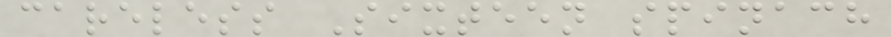careless Sixteen spinach
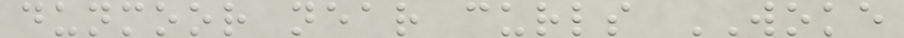dunmoor near curls WOKE
